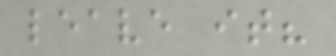leave it?
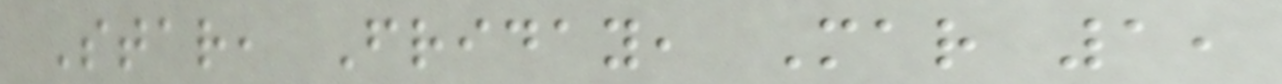Star, Friday, Mar 1,
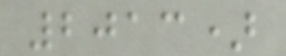2013)
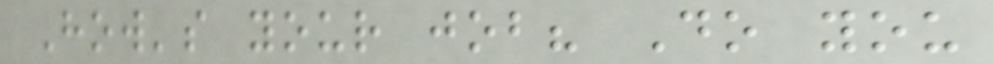How's your job? Do you
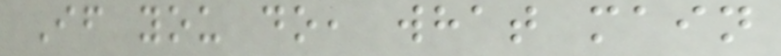If you do, what main
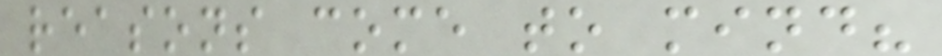reasons come to mind?
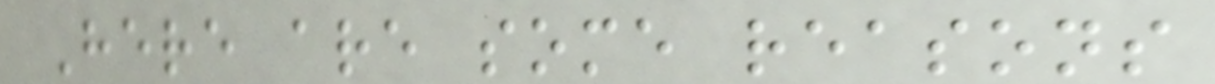Here are some reasons
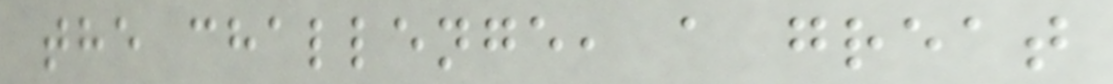the challenge, a great
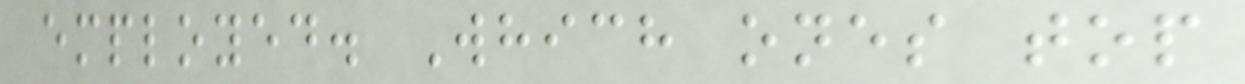employed. Which ones top
